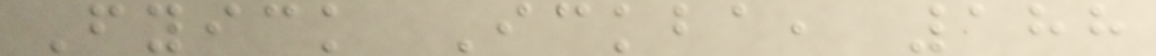Fyick Ickba, 188
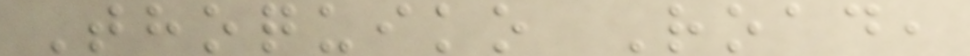Thoquiko Road,
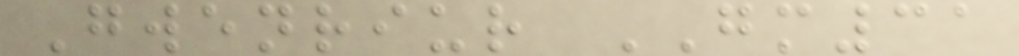Gwenriur GM31
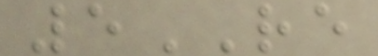5RE
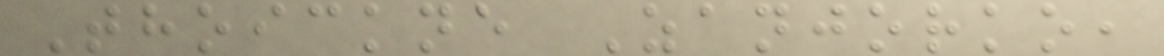Thoickne Zanjorko,
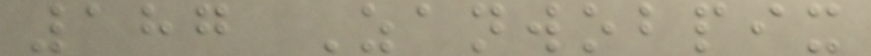187 Zanwobpix
